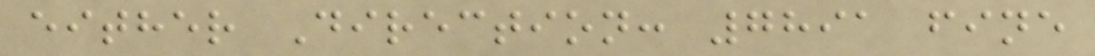either Direction: 7891 fine
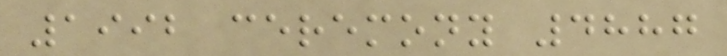1992 ceremony 4887
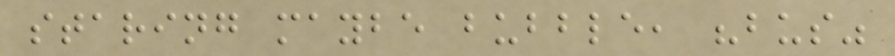staring maybe bubble, "bus"
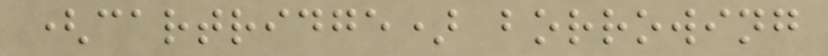(cartridge) borrowing
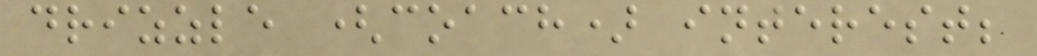drizzle (coach) interest;
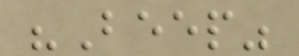"Beep"
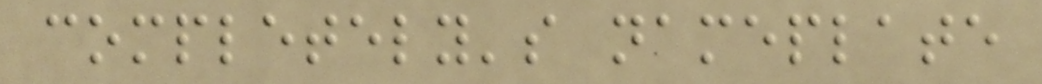completely's nameplate
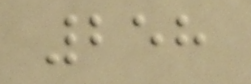258
